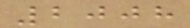2008
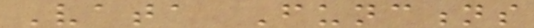Vata Functions
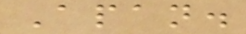Apan.
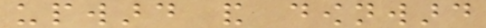upward and downward
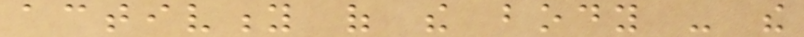activity of the body - the
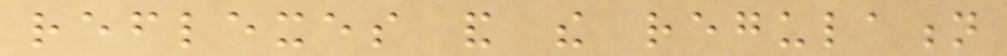reflexes and the regulation
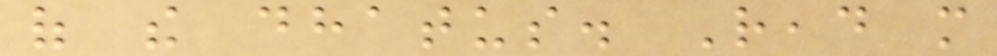of the dhatus. Read more
